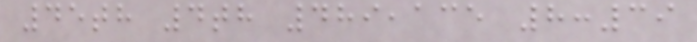45th 4th 489,135 8:39
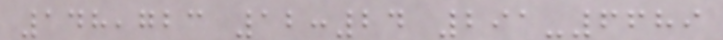148,723 12:24 291-6689
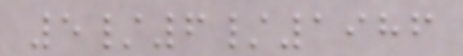5/6/1986
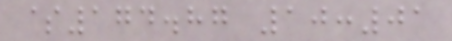$174.87 10:01
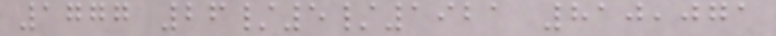1777 26/5/1921 810,071
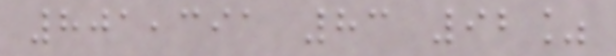801,391 83 92%
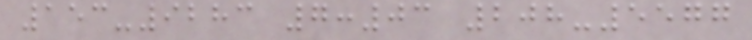153-9283 7:03 208-5577
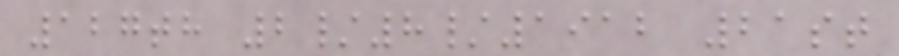127th 2/8/1912 21st
